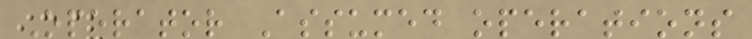Operator Assumed operations
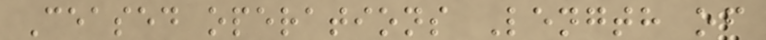Ceased operations Length of
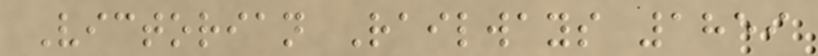Victorian Railways 1859
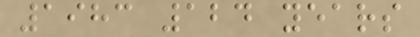1983 124 years
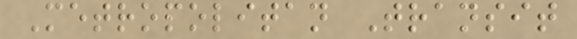Metropolitan Transit
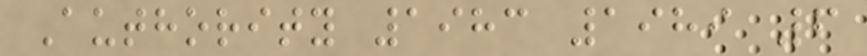Authority 1983 1989 6
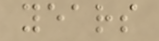years
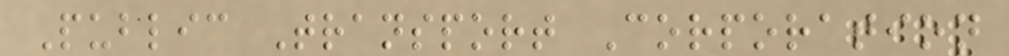Public Transport Corporation
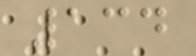134
